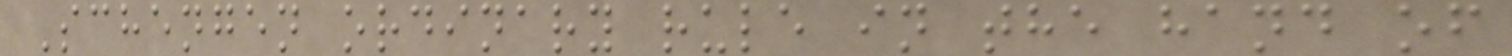Schengen ordinary rule in the hand of
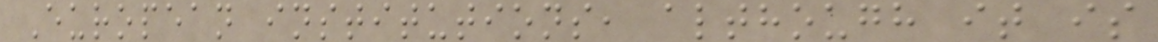European institutions, although it is
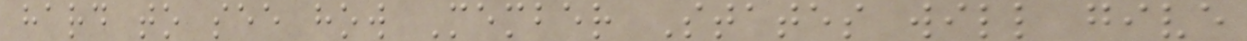hard to see how Member States will give
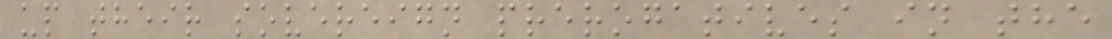up their sovereign prerogatives in the
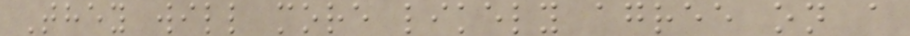They will more likely agree on a
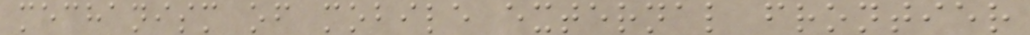mechanism of mobile external frontier
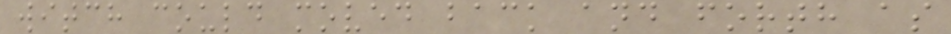witch could moved back and forth as
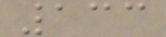133
